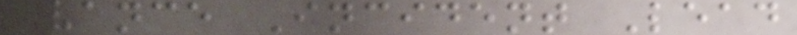Vance Incident Lead
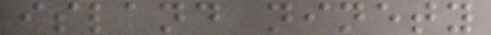island ninety
